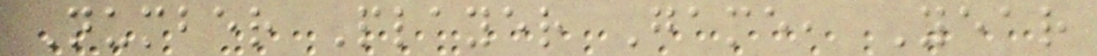Number Player Game, Year
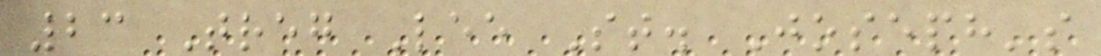23 Treg Lee St. Joseph's
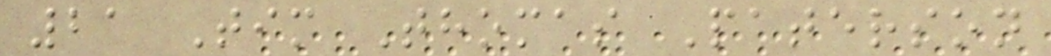21 Tim Thomas Paterson
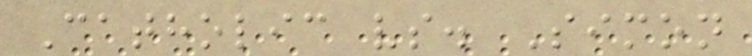Catholic vs. Simon
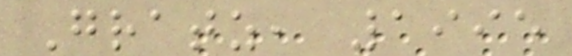Gratz, 1995
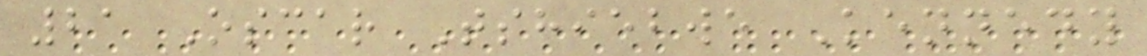21 Oscar Tshiebwe Kennedy
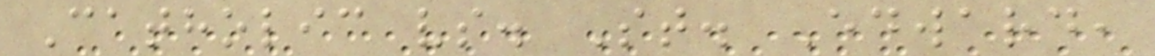Catholic vs. St. Edward,
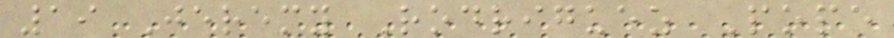19 Jeremy Rodriguez Pope
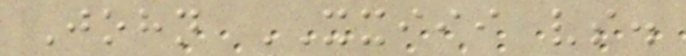John XXIII vs.
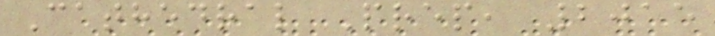Cathedral Prep, 2015
